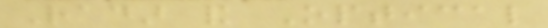Radar and Optical
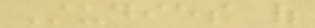Studies of
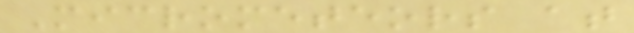Micrometeors at
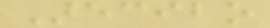Arecibo
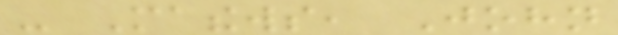- Mathews, John
